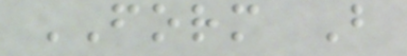FORM B
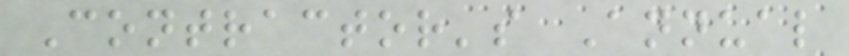Contractor's Annual
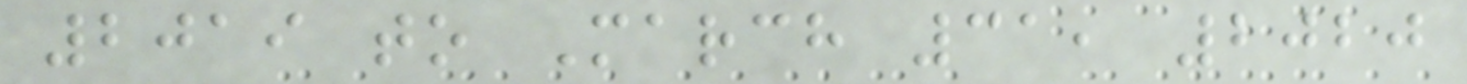2019 to March 31, 2020
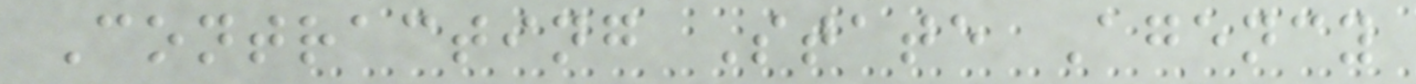Contracting State Agency
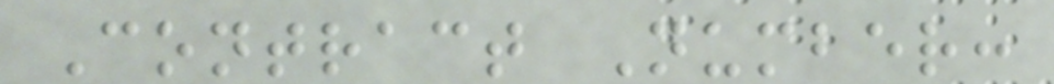Contract Number:
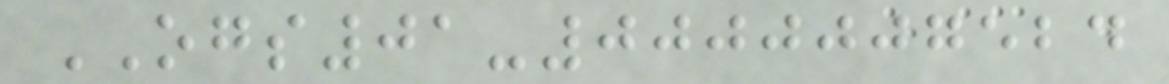OGS01-0000007524
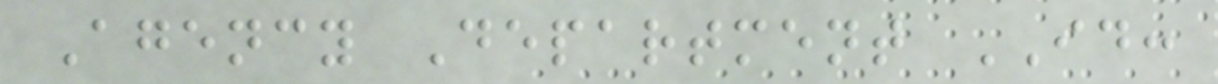Agency Department ID:
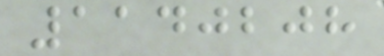1140208
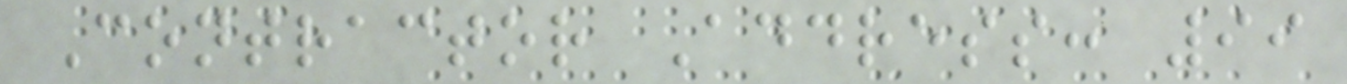Contractor Address: 99
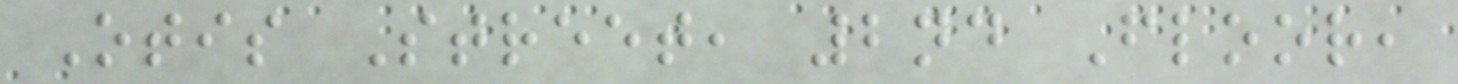Otis Street, 2nd Floor,
